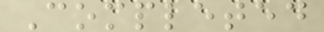Completed
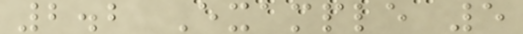2.2 Example 5
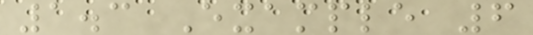1.3 Example 6
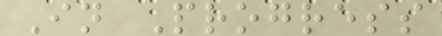In Progress
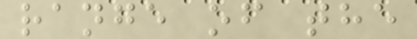range of the
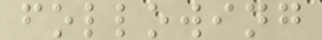following
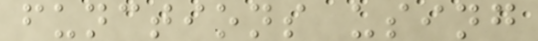functions using
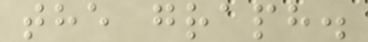the graph.
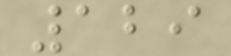129
